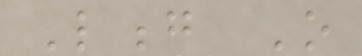Long O
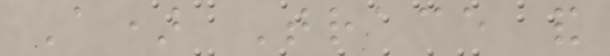A) Trace and
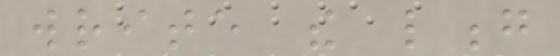write the long
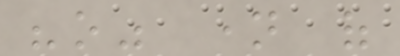"o" name of
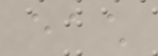each
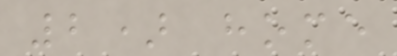2) home
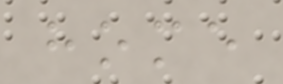home
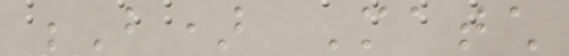B) Match
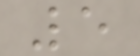5
